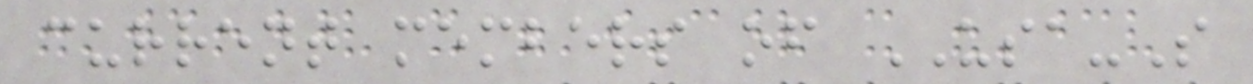current members of USA-S
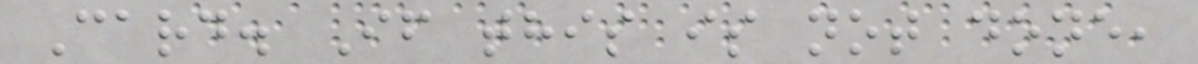Card. If this is not done,
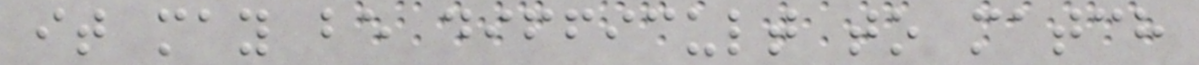it may be difficult to match
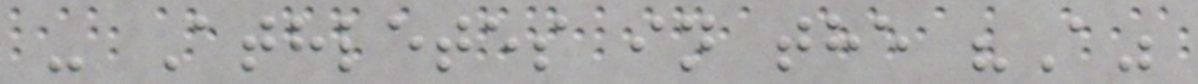- Athletes in the "A"
